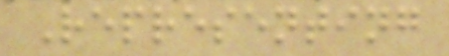Representing
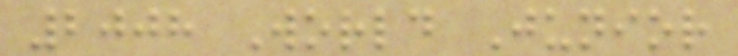2008 World Junior
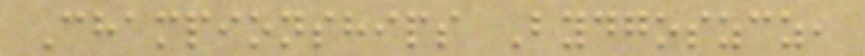Championships Bydgoszcz,
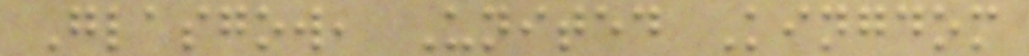Glasgow, United Kingdom
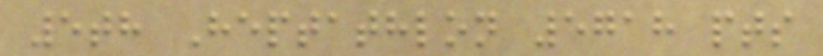5th Heptathlon 5718 pts
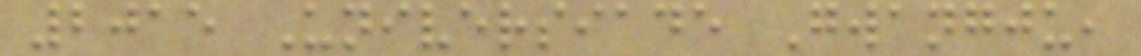2015 Universiade Gwangju,
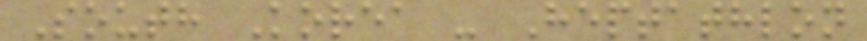South Korea - Heptathlon
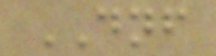DNF
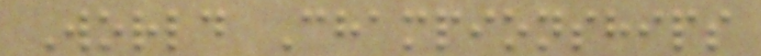World Championships
